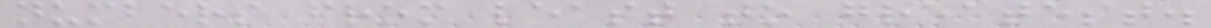numbers from least to greatest.
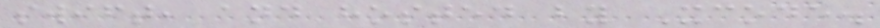swift, and hosted by Xcode.
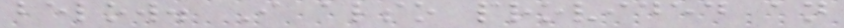below. I also provided an
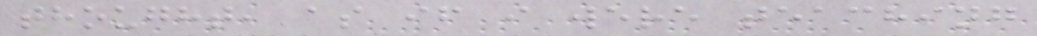thought, as if i were teaching
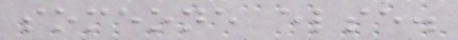someone else.
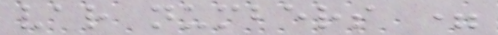var numbers =
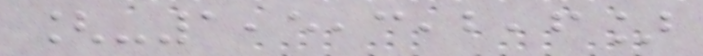[-1,5,3,2,6]
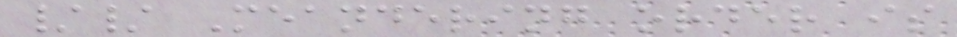// Meandering order is
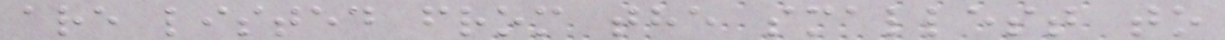are listed from the smallest to
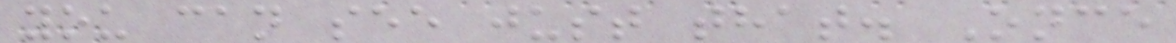you can see just that. Once
